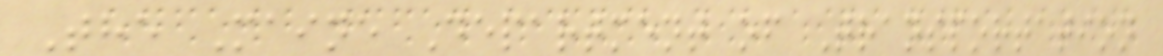The Maine Department of Transportation
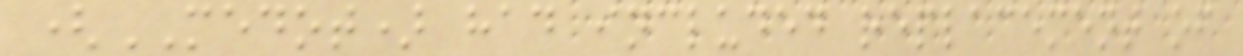(MEDOT) had included replacement of
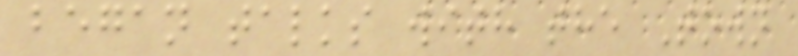began talks with the Town
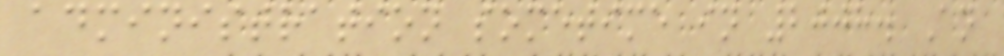administration sometime in 2008. An
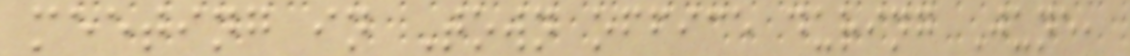meeting in Town office during June,
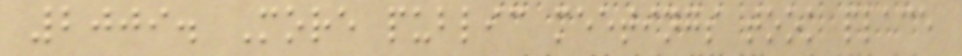2009. More public meetings took place
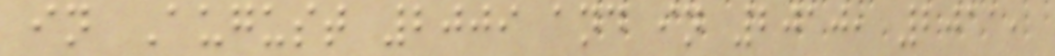in August 2009 and in 2010, 2011,
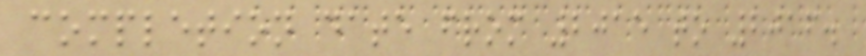completion date from 2015 to 2016.
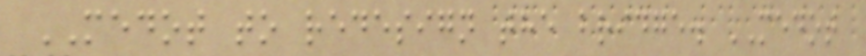MEDOT to redesign the bridge. MEDOT
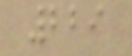229
